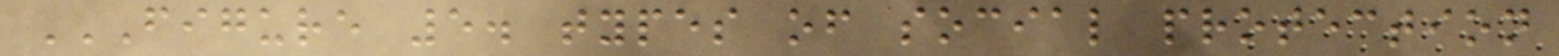FIGURE 5. TYPES OF SOCIAL PROTECTION
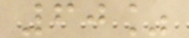60%
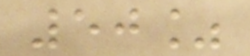50%
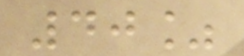40%
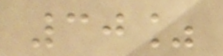30%
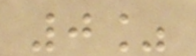0%
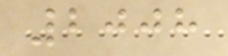2008
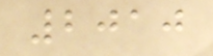2010
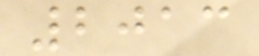2013
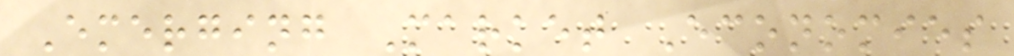Emerging Market Economies
